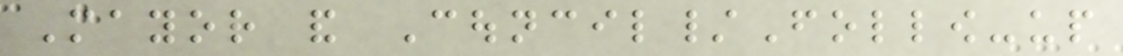Mayor and Council/Follow-up
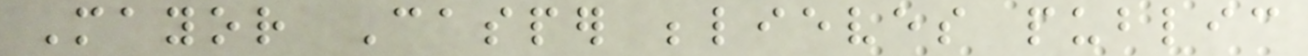Mayor Casper believes public
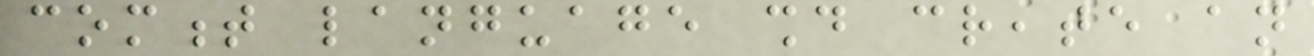comment language should create an
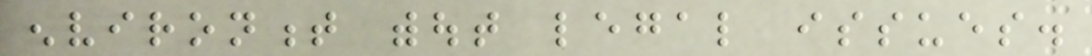environment without legal issues.
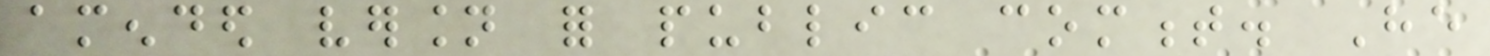amended version for public comment. He
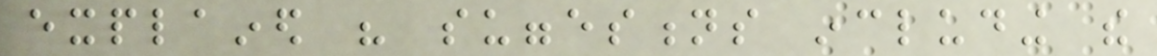explained his suggestions including the
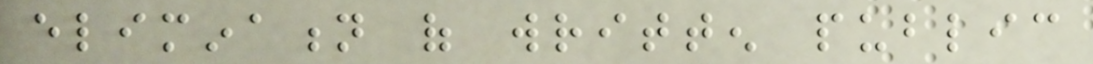elimination of written public
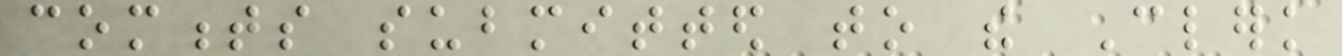comments submitted to the Clerk
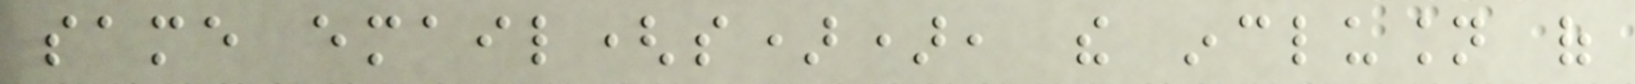same email(s)), the inclusion of
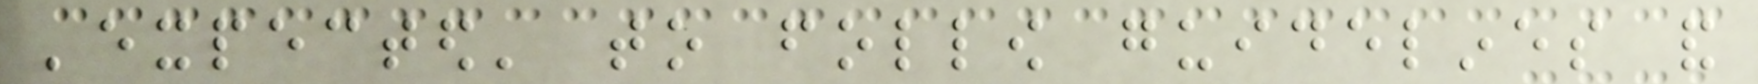'expected' to follow guidelines and
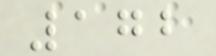172
